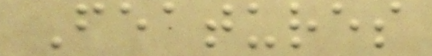Features
